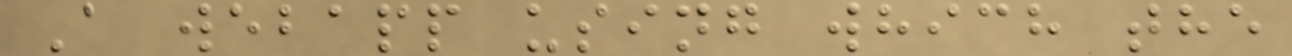A webapp using which the
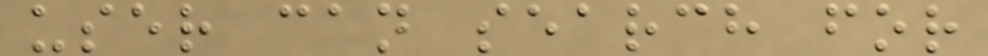user can search for
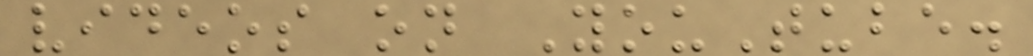videos on YouTube.
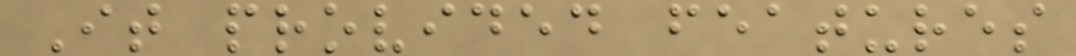It provided features
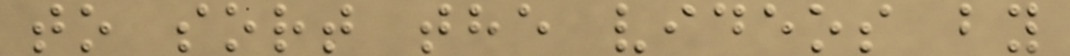to sort the videos by
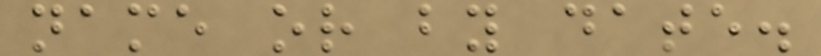name or by date.
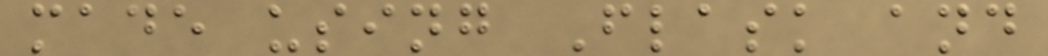made using Flask and
